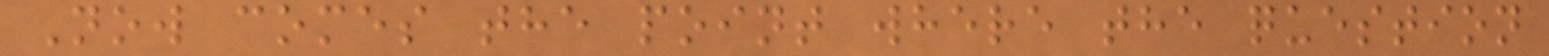Now comes the point where the question
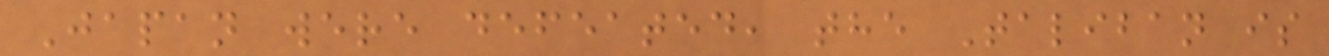Japan were defeated, the Taliban is
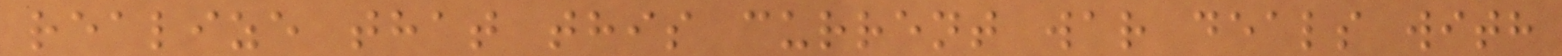realize that this current war deals with
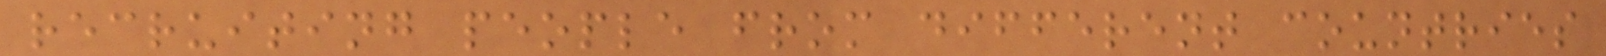recruiting people from different countries
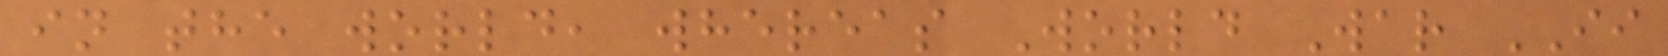in the world, whereas World War II
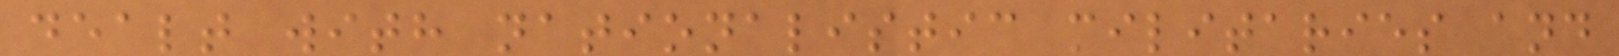dealt with nationalistic militaries and
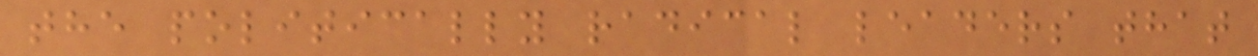the politically radical leaders that
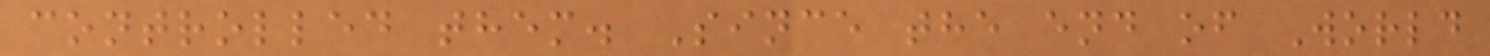controlled them. Since the end of World
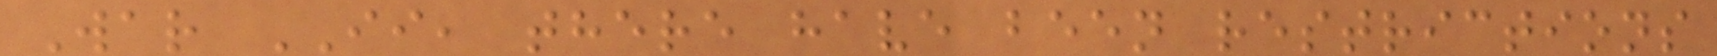War II, there have been restrictions
